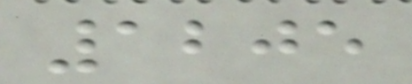1205
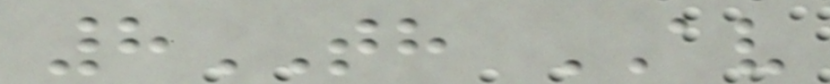8TH AV
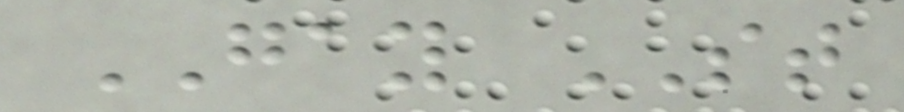GAY ST
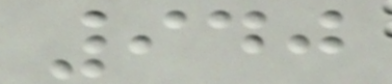940
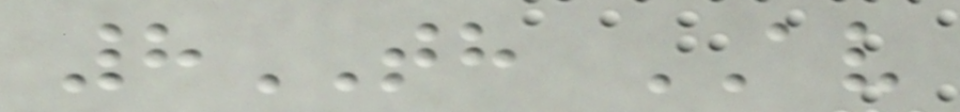8TH AV
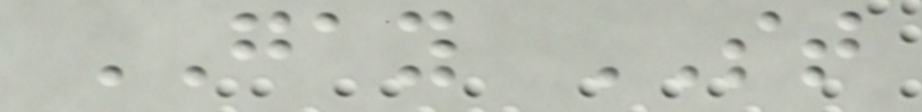GAY ST
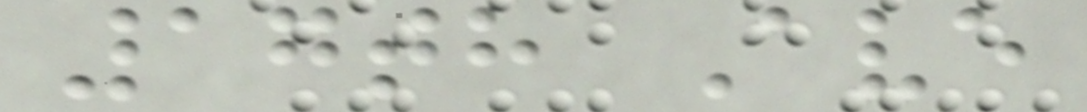17th Ave
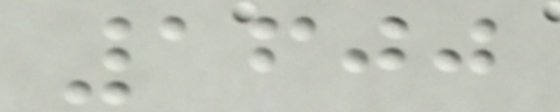1600
